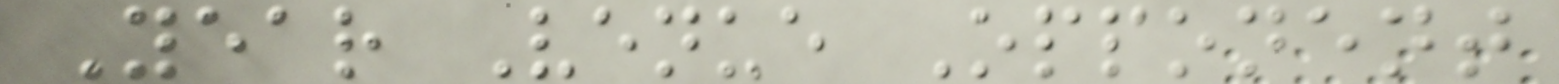Year Venue Opponent
